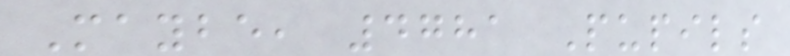Maybe, 4781 Pupils
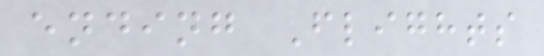ending Flights
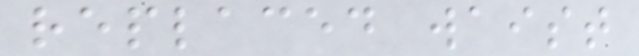replaced waist
